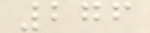276
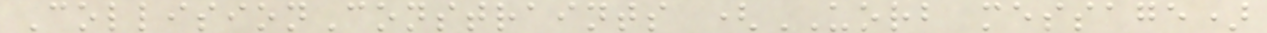CollisionConstraints (UORB message)
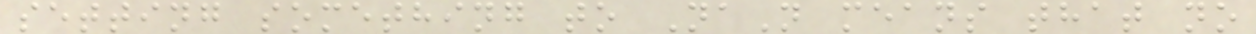setting something to NaN means that no
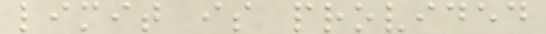limit is provided
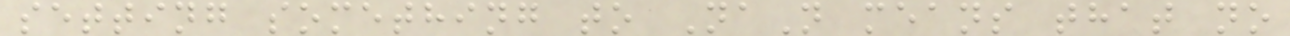setting something to NaN means that no
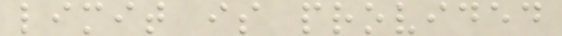limit is provided
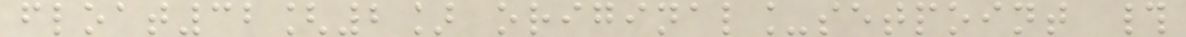float32[2] original_setpoint #
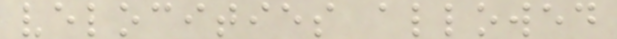velocities allowed
